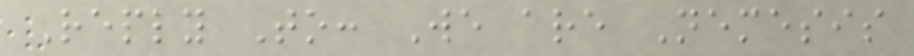Reply To: We are Nemesis
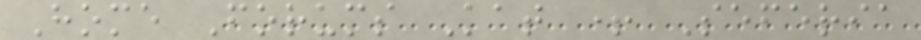Home Forums Kat + Seferia
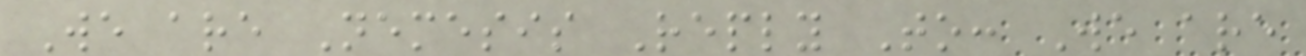We are Nemesis Reply To: We are
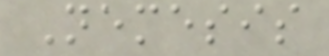Nemesis
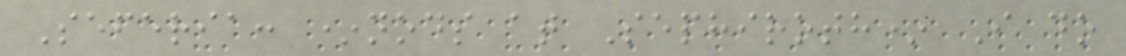Seferia: *nods at Sephiroth* I do
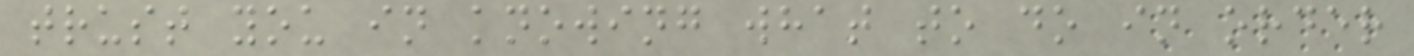trust you in knowing what to do in order
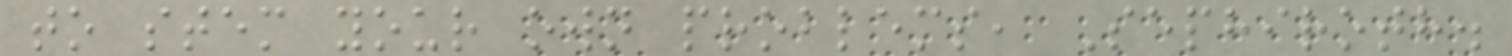to stem your own problems, Sephiroth.
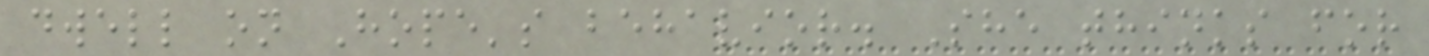dwell on Hope's behavior. She thinks for
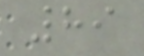89
